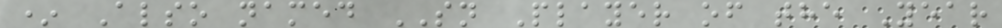* Also named SN Player of the Year
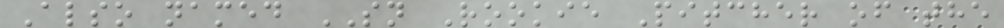Also named SN Rookie Pitcher of the
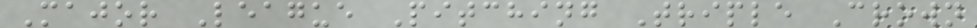Major League Pitching Triple Crown
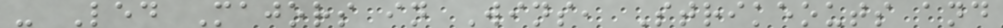- Led Majors in Wins, Strikeouts and
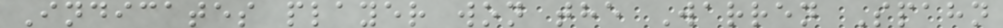Indicates player won the Warren Spahn
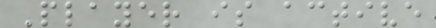Player is active
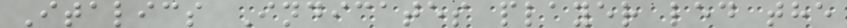Italics Indicates player led the
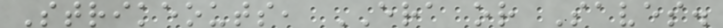Strikeouts, ERA or Saves.
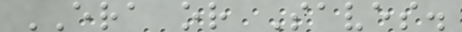ERA or Saves.
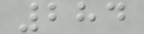284
